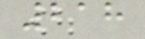218
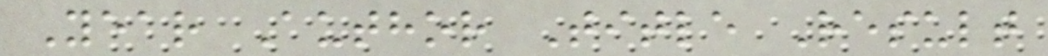Year Author Title Result
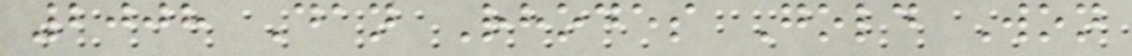2008 Dan Rhodes Gold Won
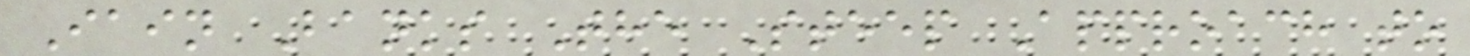Iain Banks The Steep Approach to
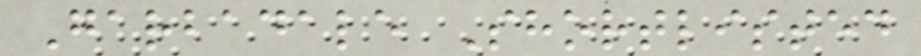Garbadale Shortlisted
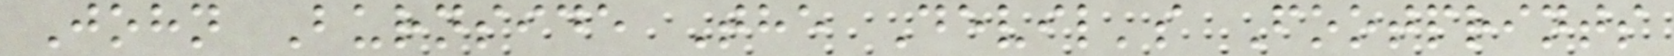John Burnside The Devil's Footprints
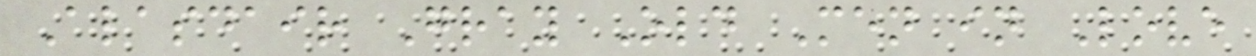Alasdair Gray Old Men in Love
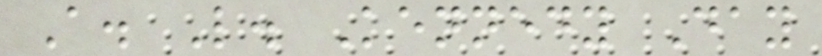A. L. Kennedy Day
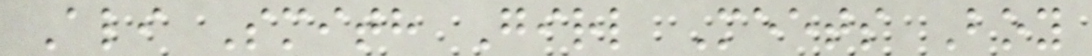Ali Smith Girl Meets Boy
